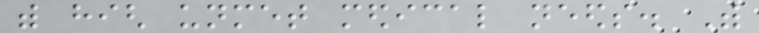with high unmet medical needs. With
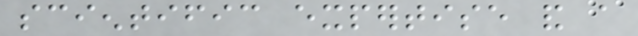scientific expertise and a
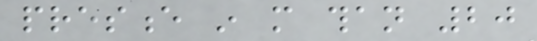presence in more than 20
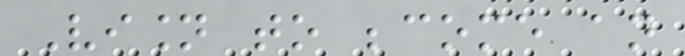Vision to become an
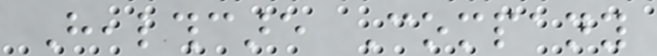Healthcare Company
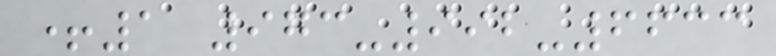+1 973-992-6633
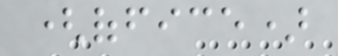(office)
